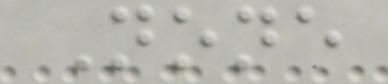None
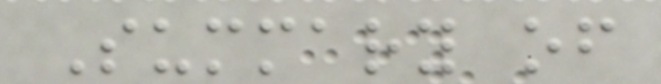Summary of
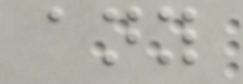any
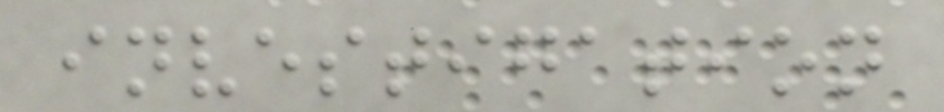investigation
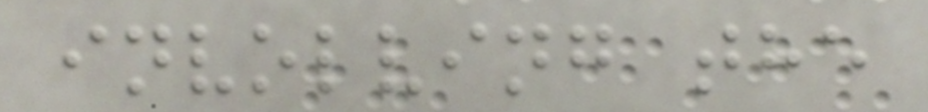involving the
